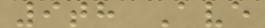9th Ave
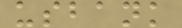usbank
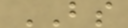BS
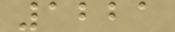1221
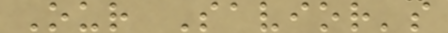Our Savior's
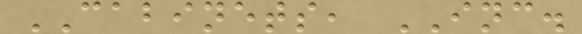CABINETS, INC.
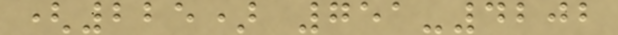(225) 751-4202
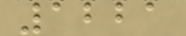1221
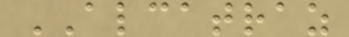ALCATRAZ
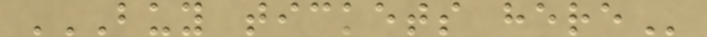BUY TICKETS HERE
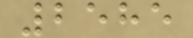2585
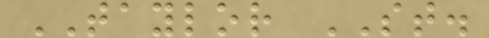TAYLOR ST.
